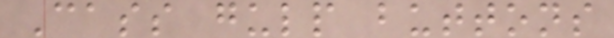Cass gulp buttons
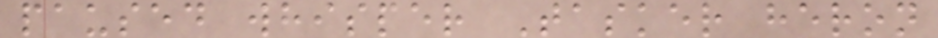paused whisper Tasker heron
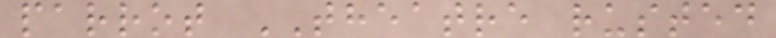parrot THEATRE rusted
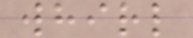whirl
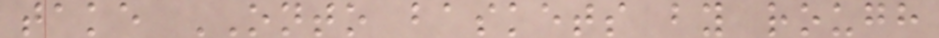take ONTO baskets by rough
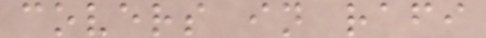covers in rafi
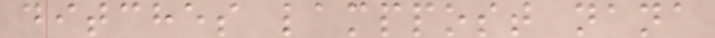ditches lamppost nana
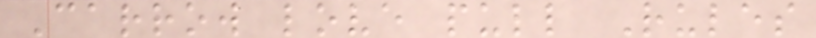Carrow love pull Rules
